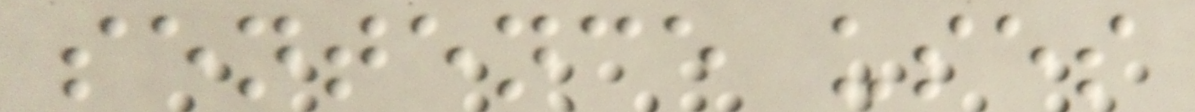sentence uses
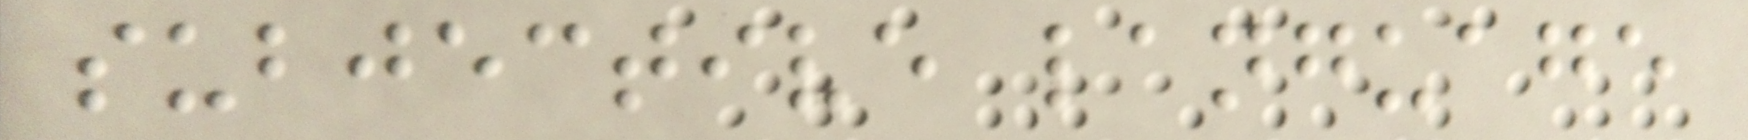subjective language
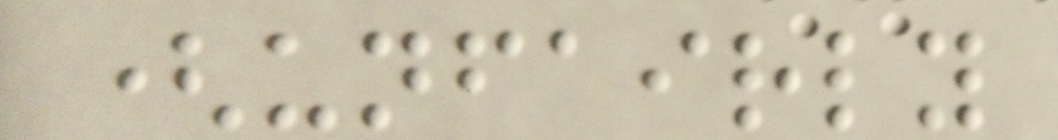(unfairly
